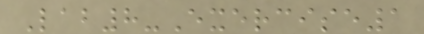Lab8-Exercise1
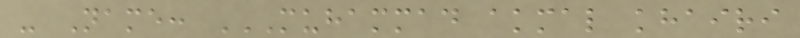- Name: MUHAMMAD AKMAL KHAIRI
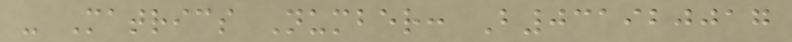- Matrics Number: B031920017
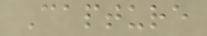Capture
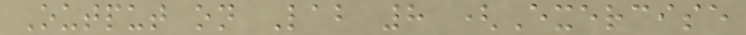Output on Lab 8 (Exercise
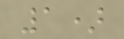1)
